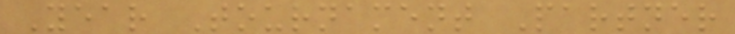Year Tournament Partner
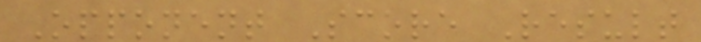Opponent Score Result
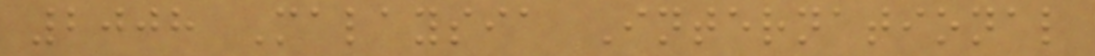2008 Malaysia International
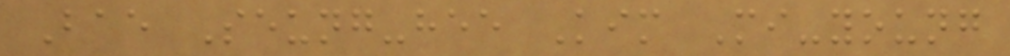Bae Seung-hee Kim Mi-young
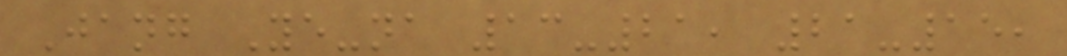Jang Ye-na 13-21, 21-15,
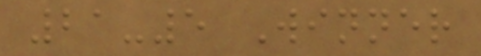21-5 Winner
